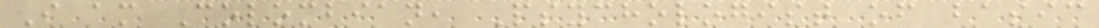I am Colombian, Psychologist of basic
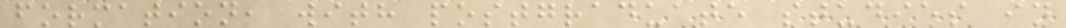formation, with postgraduate studies in
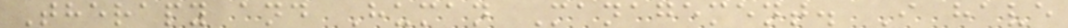Therapy and Human Management. I have
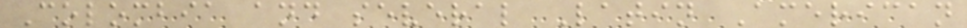Colombia and several Latin American
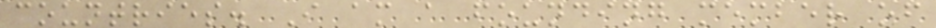countries. I am a founding member of
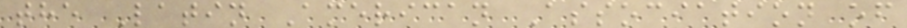the Latin American Association of
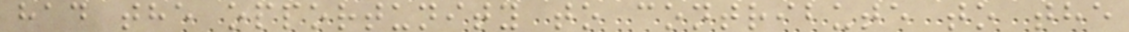had the opportunity to contribute to the
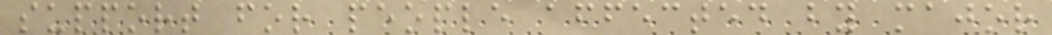support for people affected by major
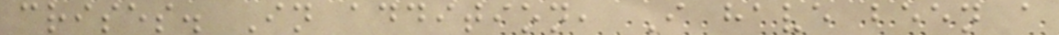crises. In addition, I have been a
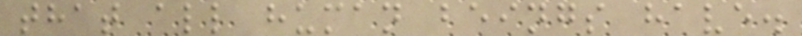that all human beings have.
